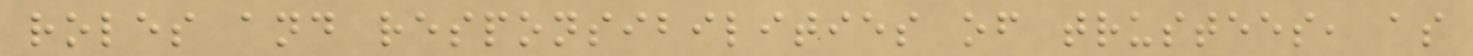roles and responsibilities of trustees, as
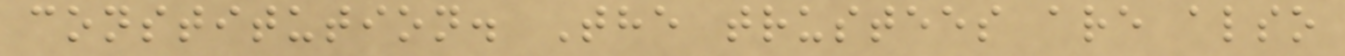constitution. The trustees are also
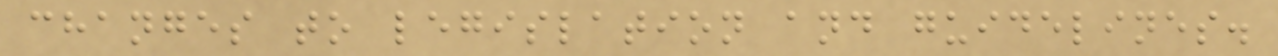changes to legislation and guidelines.
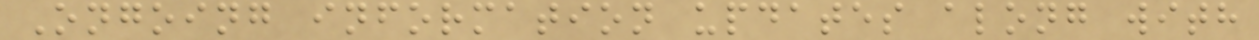Ongoing information updates along with
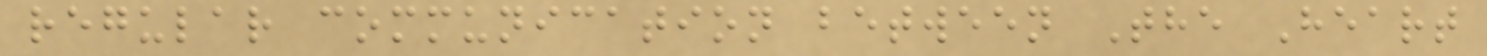regular communication between The Heart
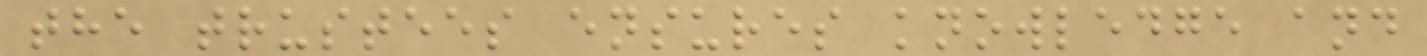the trustees ensures knowledge and
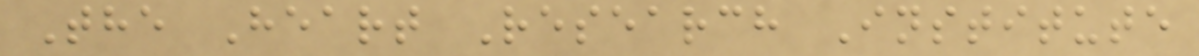The Heart Research Institute
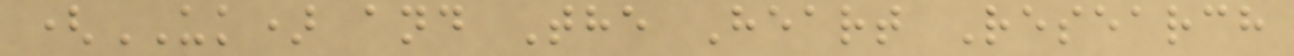(UK) and The Heart Research
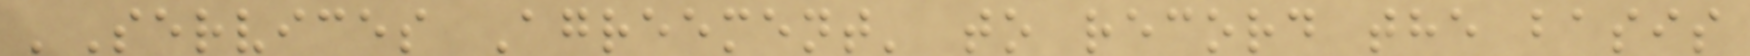'Services Agreement' to record the basis
